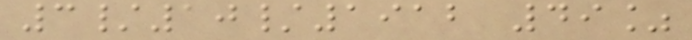3/10/1912 49%
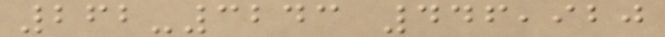262-3243 446,920
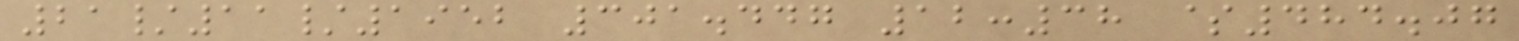21/11/1952 301.447 12:38 $484.07
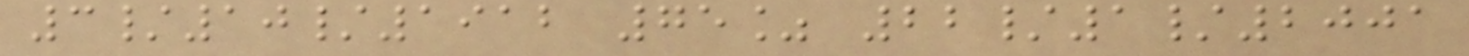3/10/1912 75% 22/1/2001
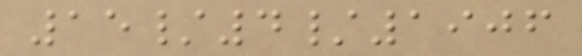15/4/1906
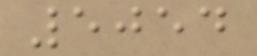5054
